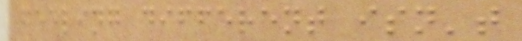feeling different isn't
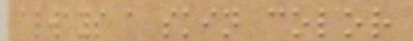always a skin color
